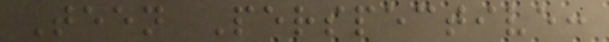Teen Perspective:
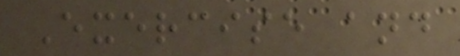Exercise and
